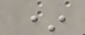*
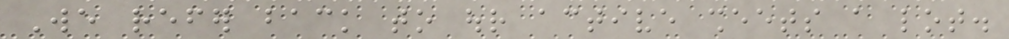We refer back to our active sheets a lot.
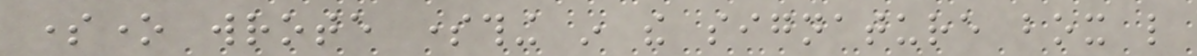someone wrote something in the signature box like
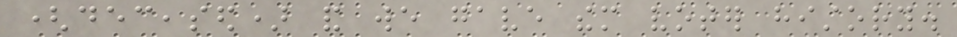(deceased) and we gave them voter history.
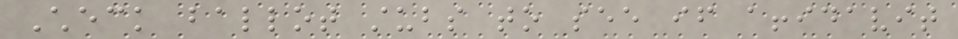Check ballot stubs to see if affidavit
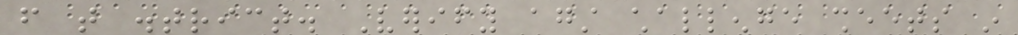from that district. Verify against challenge sheets in
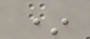*
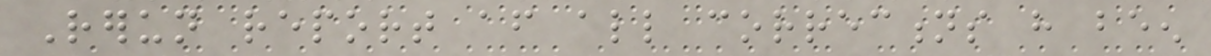Rerun report after all corrections have been
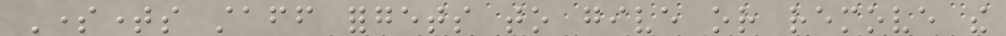Sometimes staff forgets to give or remove the
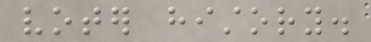voter history.
